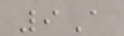9A
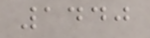1440
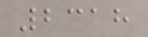2318
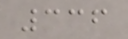336
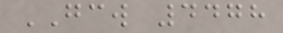GCW 4478
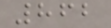862
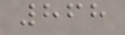868
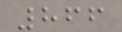866
